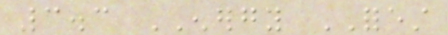3.3 ENERGY FOREST
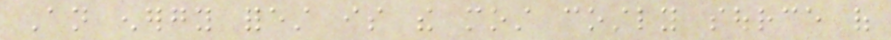An energy forest is the most costly source of
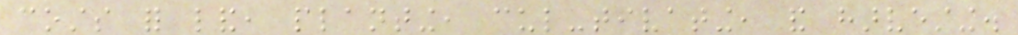costs for land, planting, cul-tivating, and harvesting.
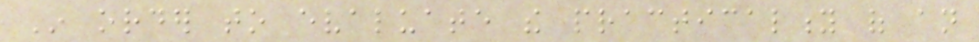In order to evaluate the practicality of an
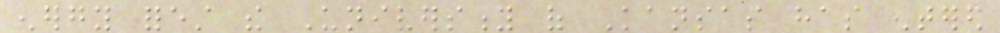energy forest the University of Kansas has entered
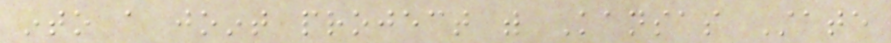into a joint project with Kansas State
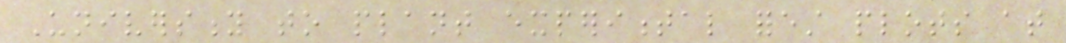University to plant experimental forest plots at
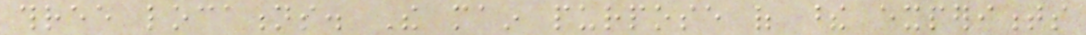three locations. The main purpose of these experiments
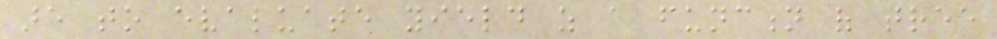are to evaluate yield as a function of tree
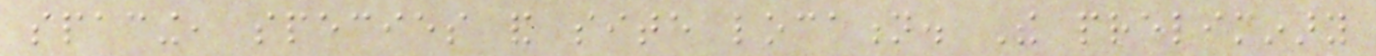spacing, species and site location. The preliminary
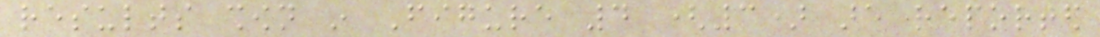results shown in Figure 4 (3) are reported
